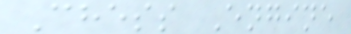Chess Engine
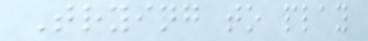Trying to play
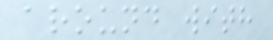around with
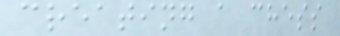creating a chess
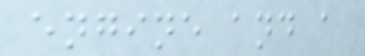engine and a
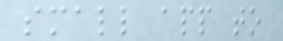small app to
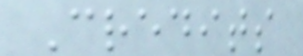Credits
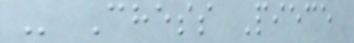- Chess Piece
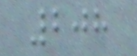208
